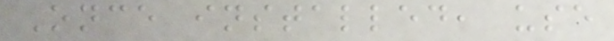Once installed, use
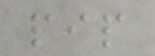pip
